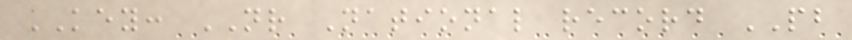KEY: NR National record PB
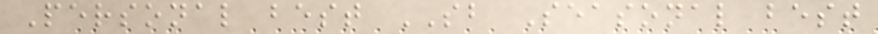Personal best SB Seasonal best
